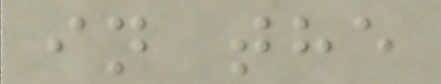in the
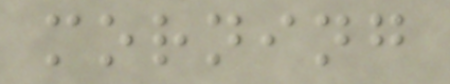morning
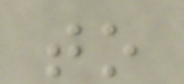to
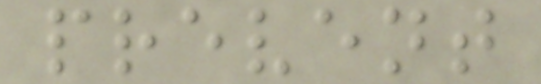prevent
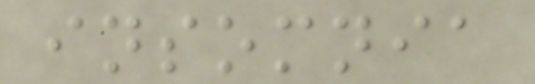insomnia
